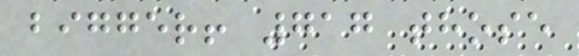bigger! 717 those
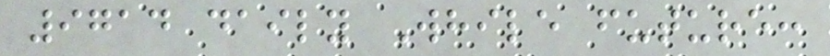9714 daily While future:
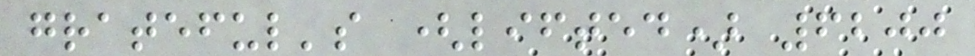grateful's (lifted) 6200
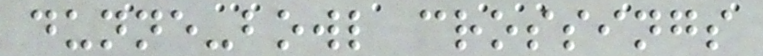dunne-bowl crossings
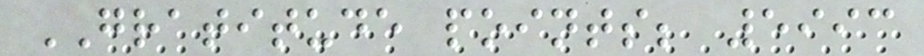GRATITUDE points; 5993
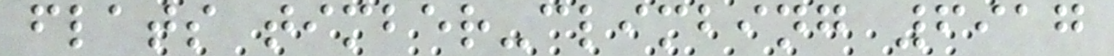flats timber-climbing 6917
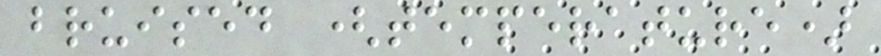bruised (temperature)
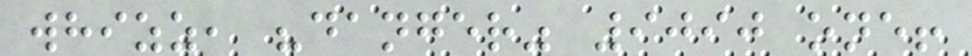whizz, "danger" 9090 one!
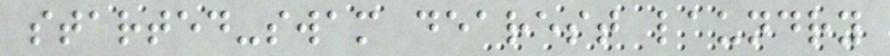started-swam dearest laundry
